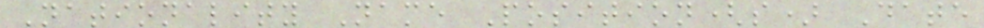Nationality Name Position(s) Date
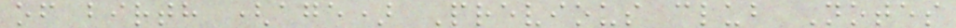of birth (age) Previous club Notes
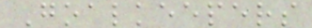Goalkeepers
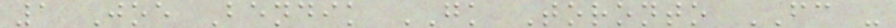1 Joe Bendik GK Toronto FC -
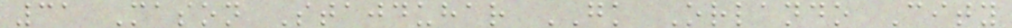31 Mason Stajduhar GK Orlando City
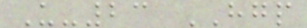U-23 HGP
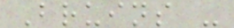Bruins -
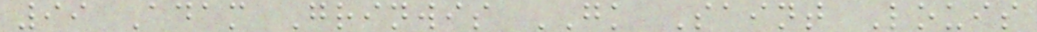99 Adam Grinwis GK Saint Louis
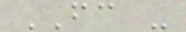FC -
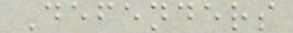Defenders
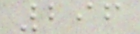296
